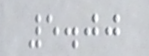5.00
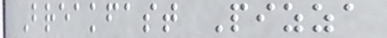Breakfast Pizza
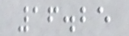16.25
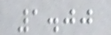1.00
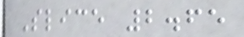Slice 2.65
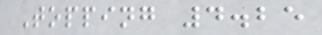Topping 4.25
